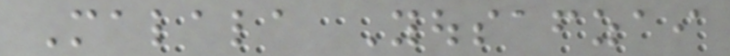Malala Yousafzai
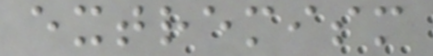extremism
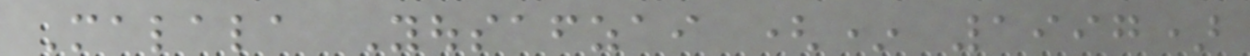Malala Yousafzai (* 1997)
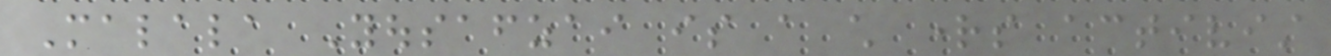Malala Yousafzai is a child rights activist
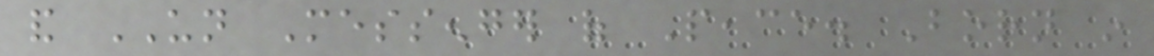and UN Messenger of Peace. Born in
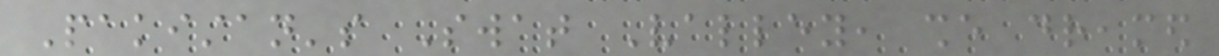Pakistan's Swat Valley, she dreamed
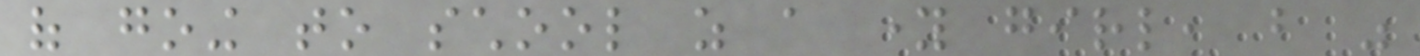of going to school as a young girl, but was
